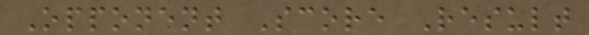Opponent Score Result
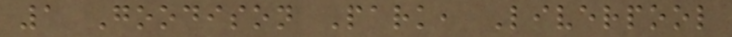1 Goodison Park, Liverpool
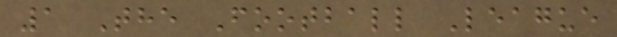1 The Football League
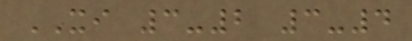XI 3-2 3-4
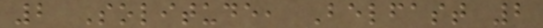2 Solitude, Belfast 2
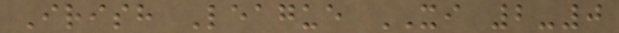Irish League XI 2-0
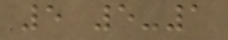5 5-1
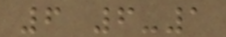6 6-1
